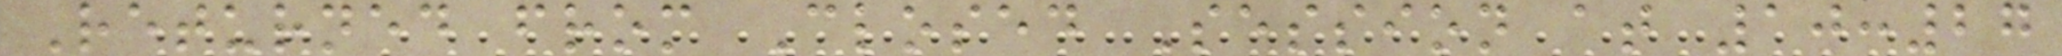Returned from Closed Session at 10:27
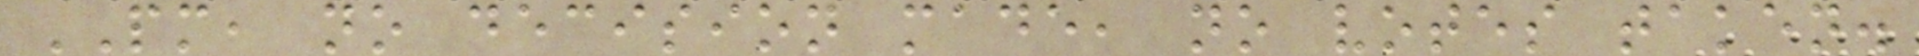PM, no decision made, no votes taken.
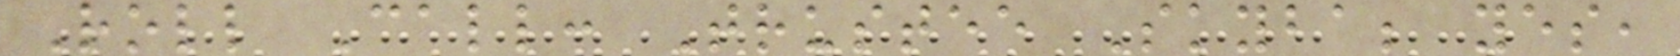Roll Call: Trustee Skyba; yes,
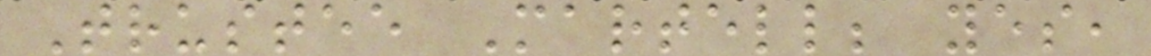Trustee Martell; yes,
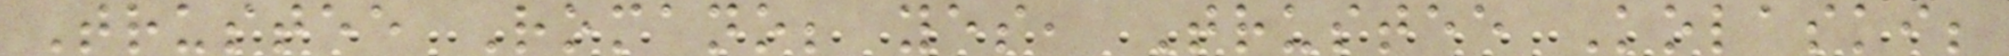Trustee Romano; yes, Trustee Kolaski;
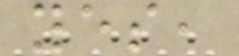yes,
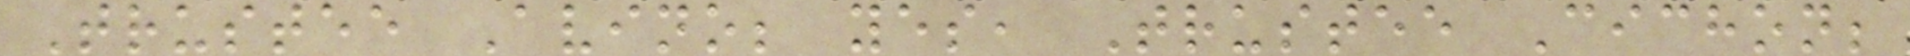Trustee Avino; yes, Trustee Cichon;
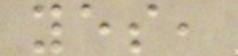yes,
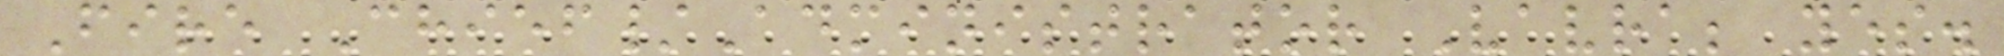Fire Chief/Administrator Vavra; yes.
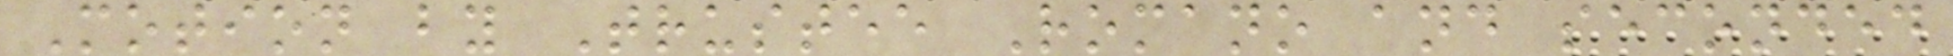Motion by Trustee Romano and seconded
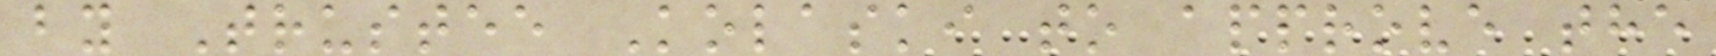by Trustee Kolaski to approve the
